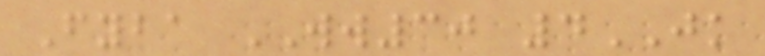Fyba WW30 4JK
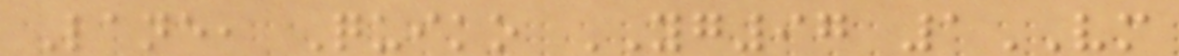Lane, Quiko YG97 1VM
